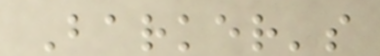Barker's
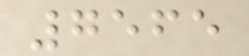7565
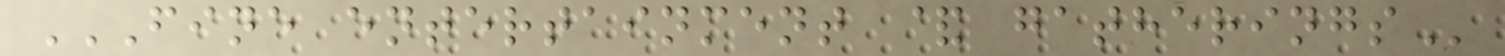FINE ENTERTAINMENT & GATHERINGS
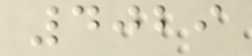4029
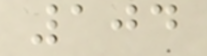104
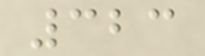323
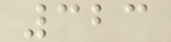323
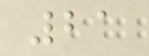21
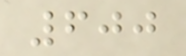600
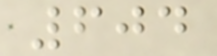604
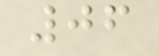06
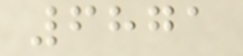6871
